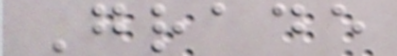Grade
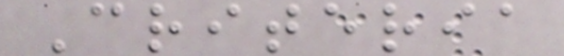Criteria
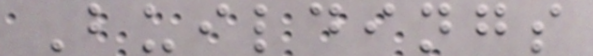Buildings
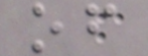of
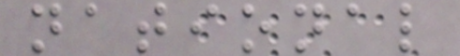national
